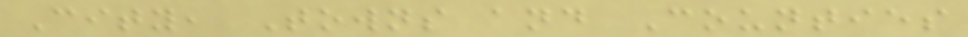City, Towns and Counties
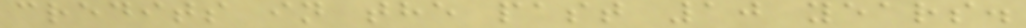credits in the past 10 years.
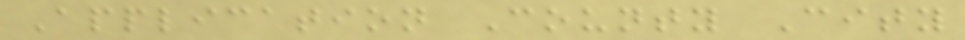Application County City
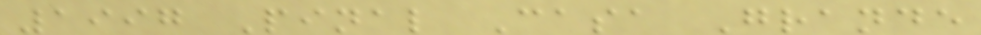1997 Pinal Casa Grande
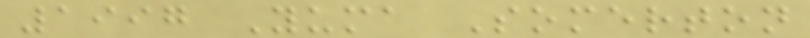1997 Yuma Somerton
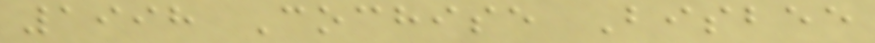1998 Cochise Bisbee
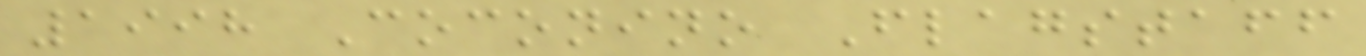1998 Coconino Flagstaff
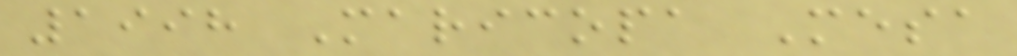1998 Maricopa Mesa
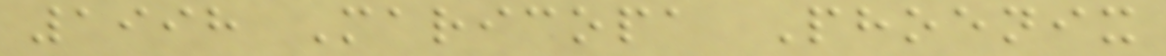1998 Maricopa Phoenix
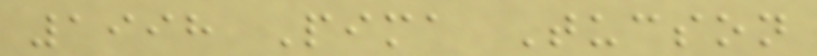1998 Pima Tucson
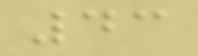43
